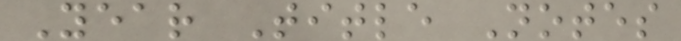Year Title Notes
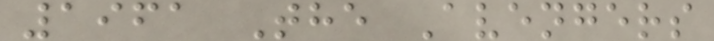1961 The Avengers
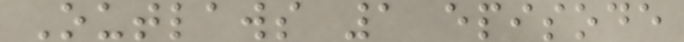Outlaws 1 episode
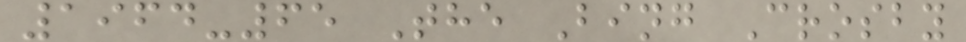1964-65 The Bing Crosby
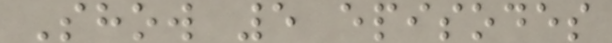Show 5 episodes
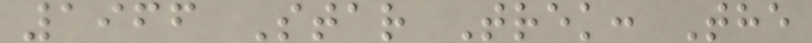1966 Star Trek: The
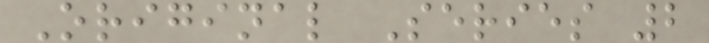Original Series 2
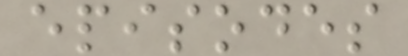episodes
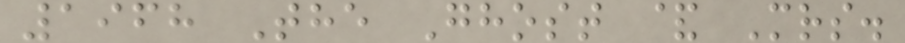1968 The Ghost & Mrs.
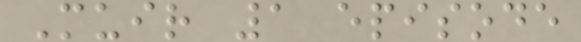Muir 1 episode
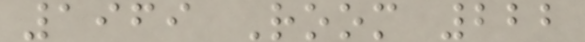1969 Room 222
